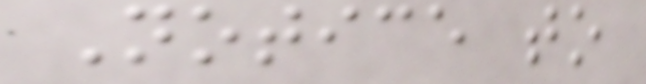Notice to
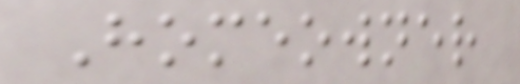Homeowner
